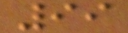99
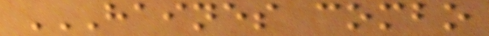HAINES COMBO
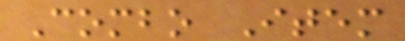Combo Item
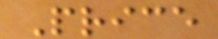Price
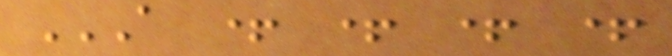A + + + +
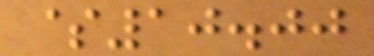$10.00
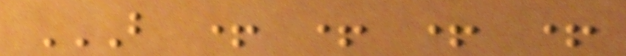B + + + +
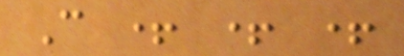C + + +
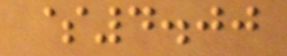$4.00
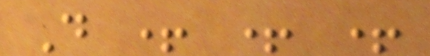D + + +
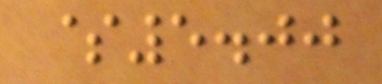$5.00
